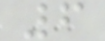6
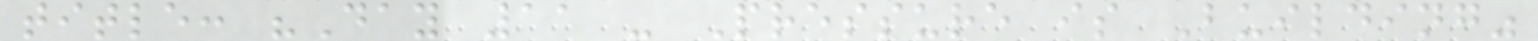title: "Day 11 - Pressure is Building"
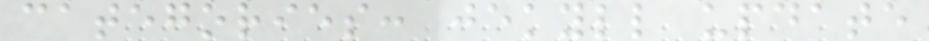categories: jekyll update
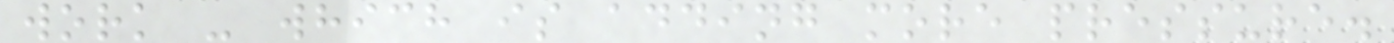work - which is adding more pressure.
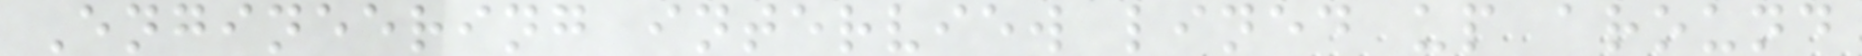Engineering interview lined up around
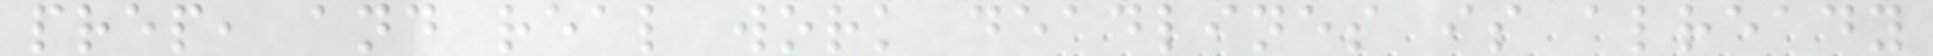prep, and real work deadlines is already
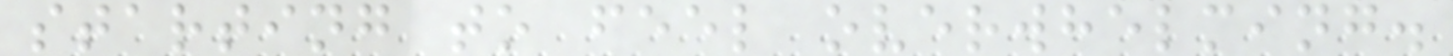starting to feel overwhelming.
